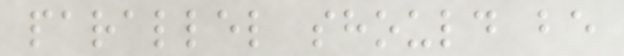parallel should be
